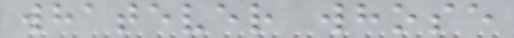whatever whose
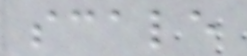scale
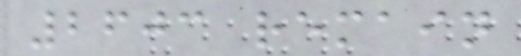2603 remain
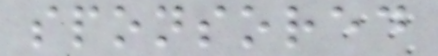sponsored
